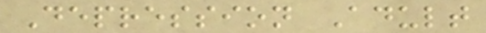Depression Adult
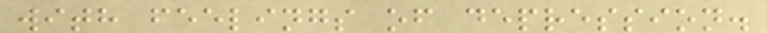with feelings of depression.
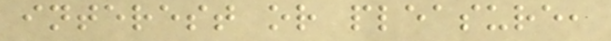interest or pleasure,
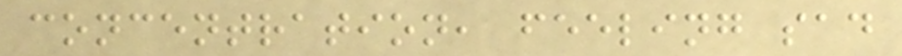concentration, feeling sad
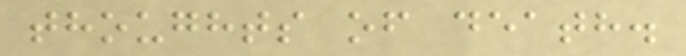thoughts of death.
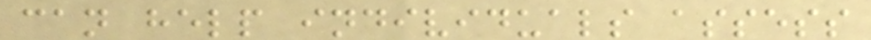can help individuals assess
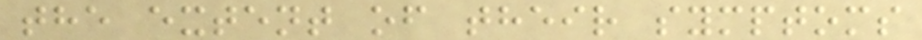the extent of their symptoms
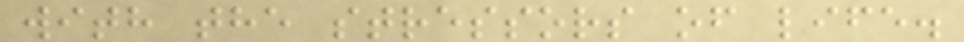with the stressors of life.
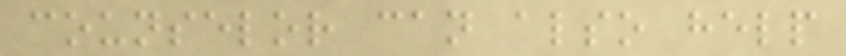counselor can also help
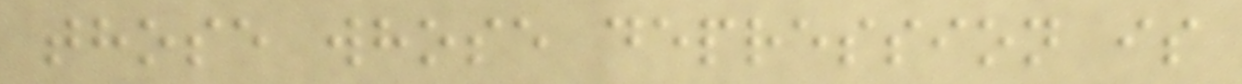those whose depression is
